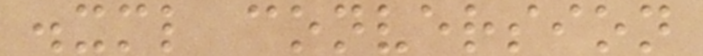.xml conversion
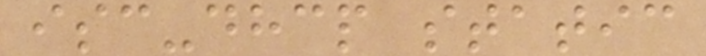isc-dhcp static
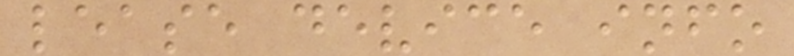lease device info
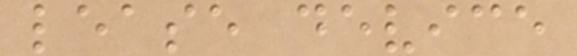lease device
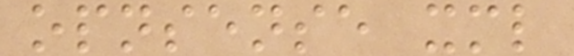opnsense xml
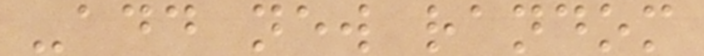-add new random
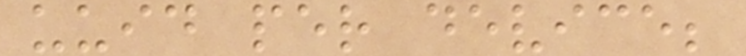uuid per device;
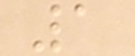1
